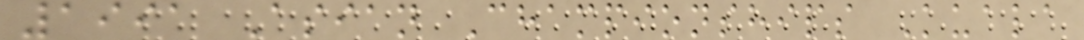1991 Asian Championships Kuala
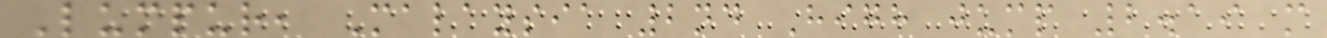Lumpur, Malaysia 2nd High jump 2.19 m
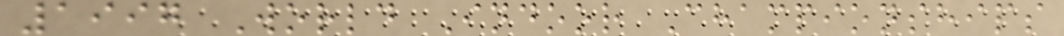1997 World Indoor Championships
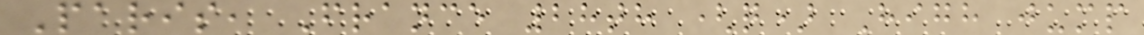Paris, France 28th (q) High jump
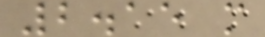2.15 m
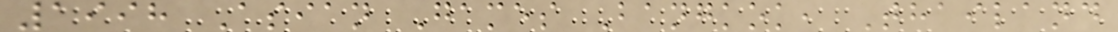1998 Asian Games Bangkok, Thailand
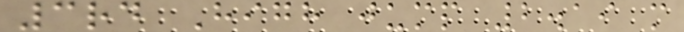3rd High jump 2.19 m
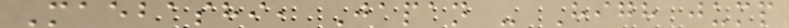Maebashi, Japan - High jump
